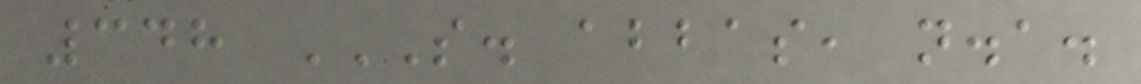348 S. ABBAS, N.A.
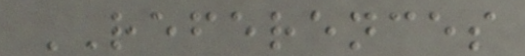REFERENCES
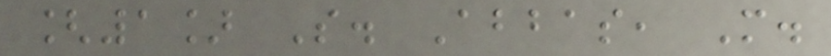[1] S. Abbas, M.
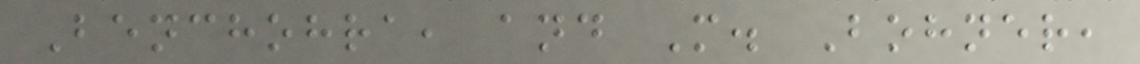Benchohra, and M. Bohner,
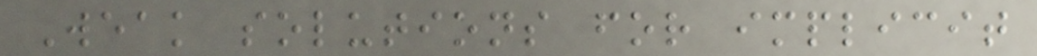Weak solutions for implicit
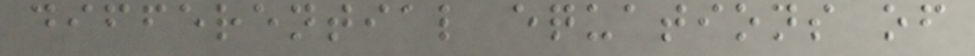differential equations of
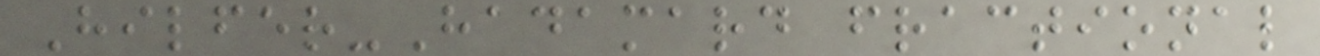Hilfer-Hadamard fractional
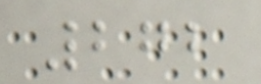272
